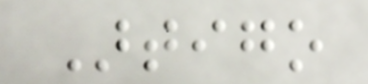Artigo
